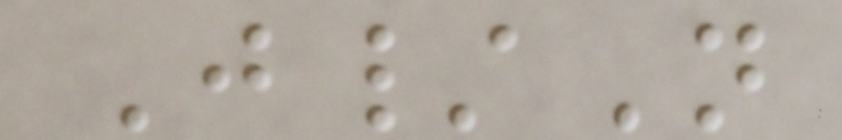J/N
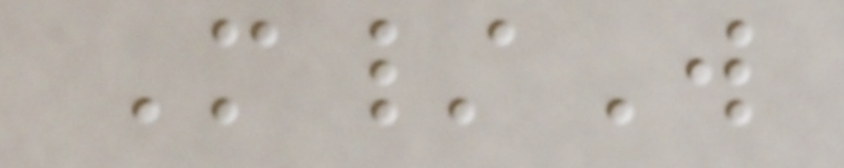M/W
